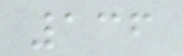136
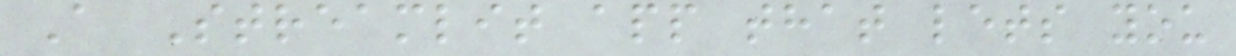A Streamlit app that lets you
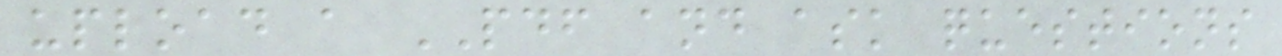upload a PDF and ask questions
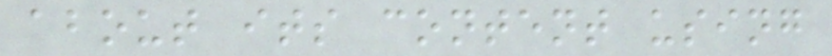about its content using
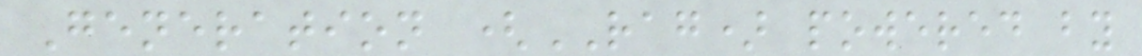Generation (RAG) powered by
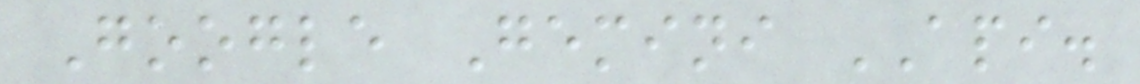Google Gemini API.
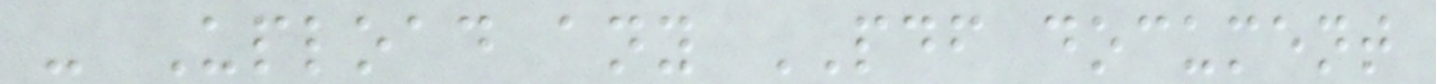- Upload any PDF document
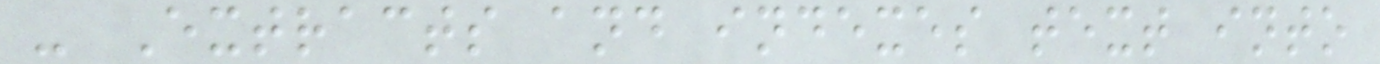- Extracts and indexes text into
